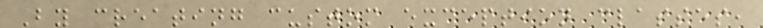By creating custom exception classes,
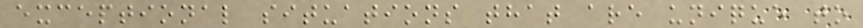exceptional situations that are unique to
